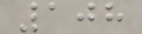108
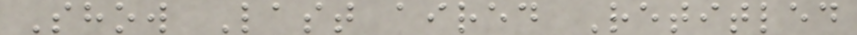Show Last aired Retitled
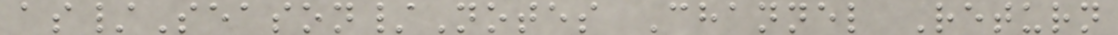as/Season/Notes Channel Return
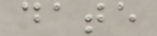date
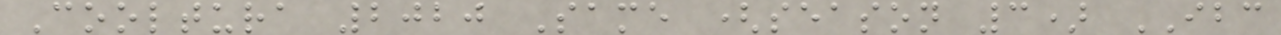Cooltura 2020 Same (season 3) IBC
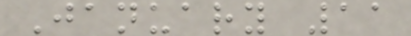January 11
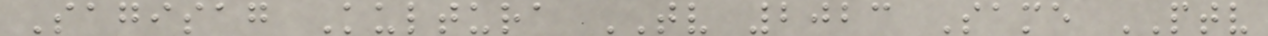Sagisag Kultura TV 2023 Same PTV
